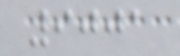9001
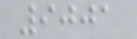9001
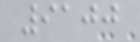9100
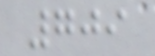709
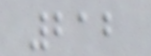212
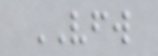VFW
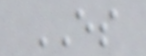ES
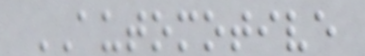AUTOMOTIVE
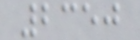2350
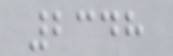2348
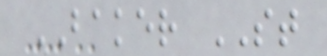BAKER ST
